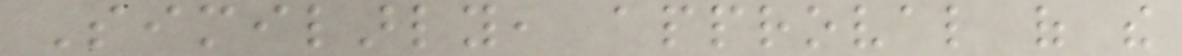Similarly, approval of the
